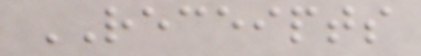RECEIPTS
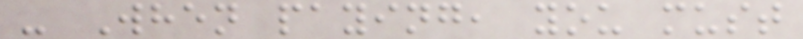- When paying, you must
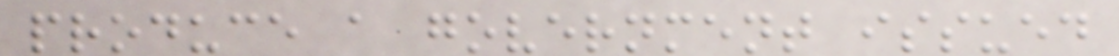produce a government issued
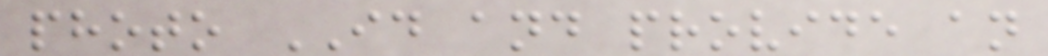photo ID and provide an
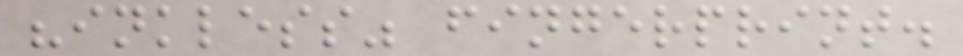"inkless" fingerprint.
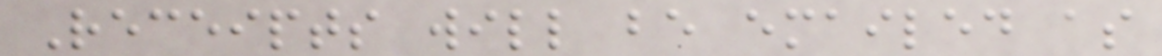Receipts will be emailed as
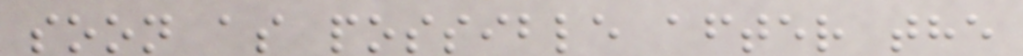soon as possible after the
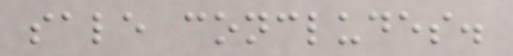sale concludes.
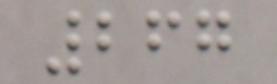267
